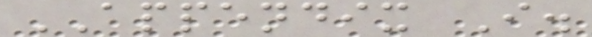APPENDIX I.
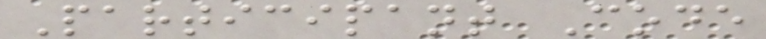Participant Code
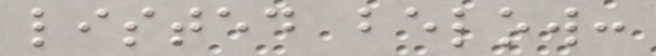listed below:
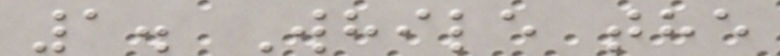1. While the
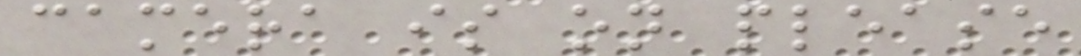camera is on please
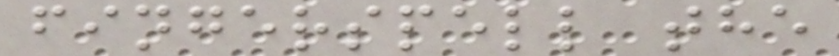fingerspell the
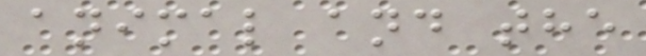animal and the
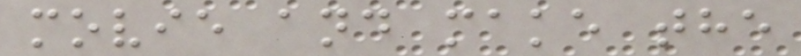movie and make the
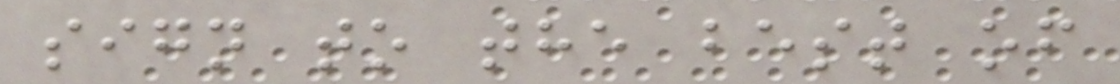sign to the best of
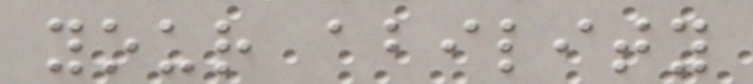your ability
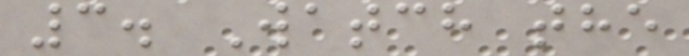3. Watch the
